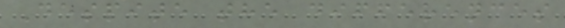Despite the differences
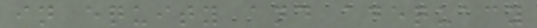in equity and adequacy
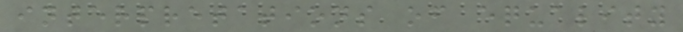interpretations of equality
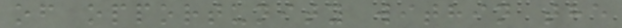of opportunity within the
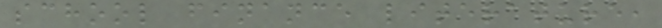school finance literature,
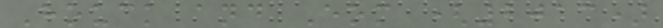Houck and Eom (2013)
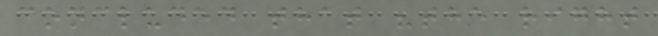concluded that "the right
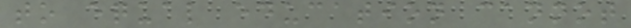to equal education cannot
